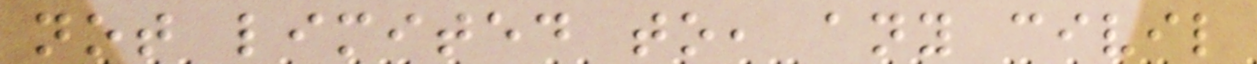not limited to, any civil
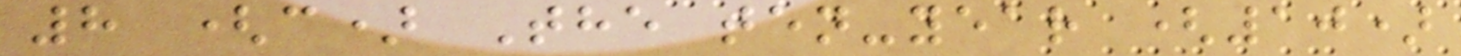8 (c) The ten-year (10)
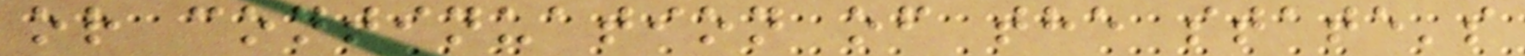or continuation of the state's
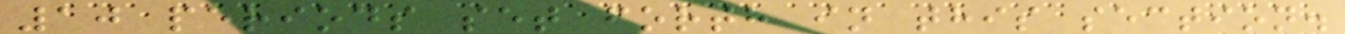10 periods set forth in this section.
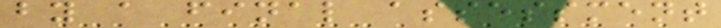by a final assessment
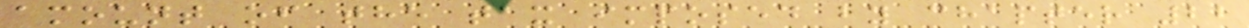amount of the tax imposed by chapter 22
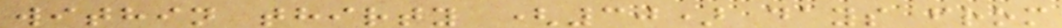within thirty (30) days from
